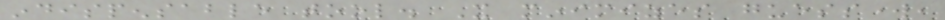indispensable tool. It minimizes guesswork,
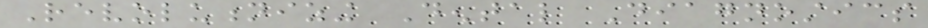Revolutionizing Dental Diagnostics
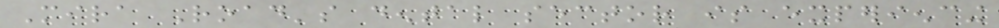Mira Road's dental sector is experiencing
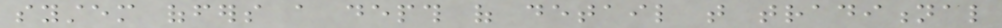system offers a depth of detail that traditional
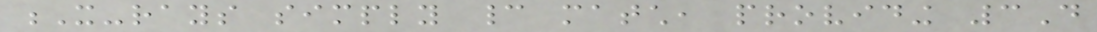X-rays simply cannot match, providing 3D
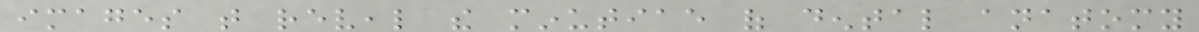images that reveal the minutiae of dental anatomy
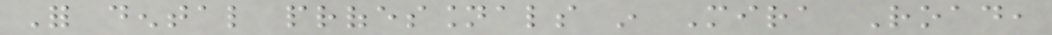For dental professionals in Mira Road,
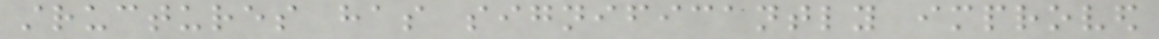structures has significantly improved
